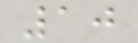10
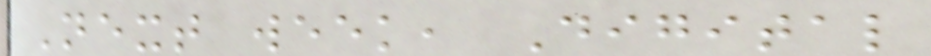Next week, Digital
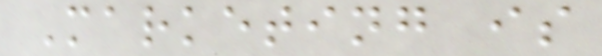Marketing is
